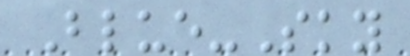Blue-Sky
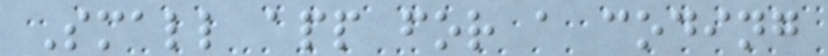Small app for a coding
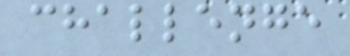challenge
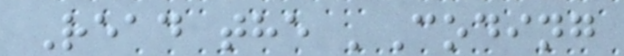Read the 'Coding
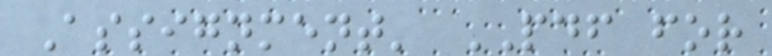Assignment' PDF for
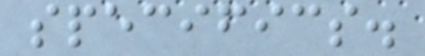specifics.
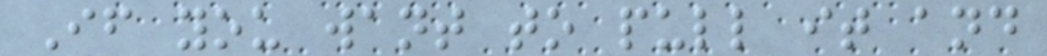If you want to pull it and
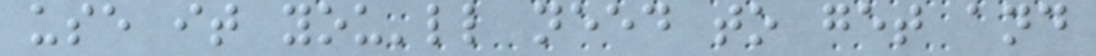use it you'll need to get and
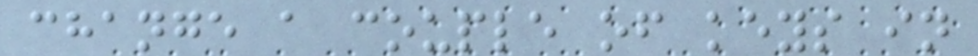change a couple of keys in
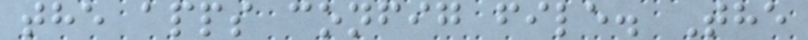the apps config file. The
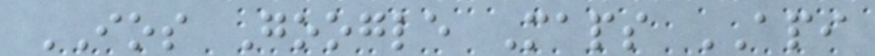IOS Google Maps API
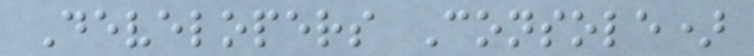Developers Console)
